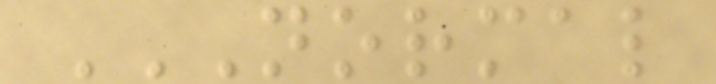NORMAL
